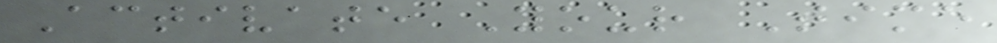Activate Your Time
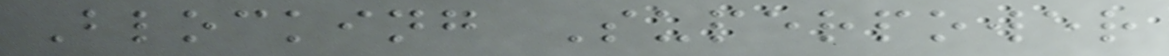Blocking Superpower
